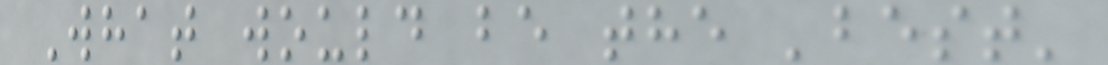What would be the 'best'
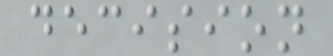decision
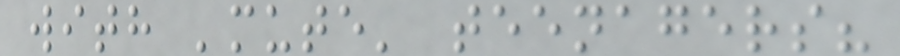with 'mute' teenagers?
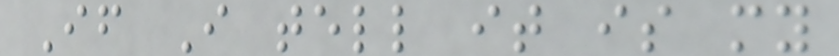If I tell it is my
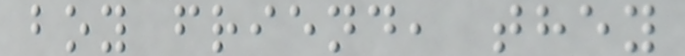boy friend, they
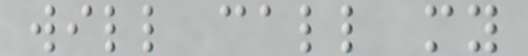will call my
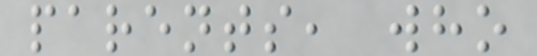parents, who
